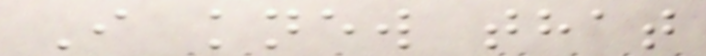I knew that
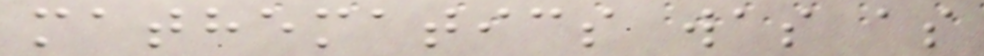mathematics was as
